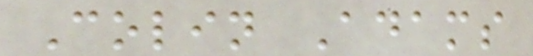Colin Adams
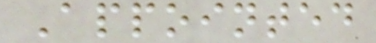Appointed
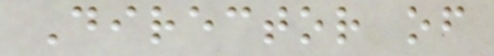Director of
